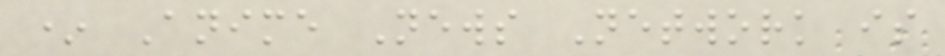* Anime News Network is
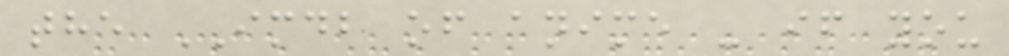the IMDB of anime - if you
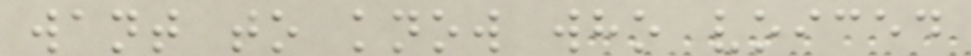want to know who voiced
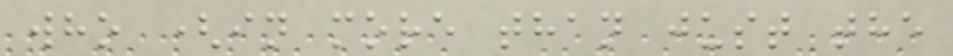who (in more than just the
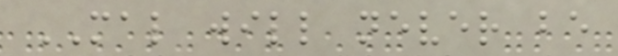MAL will never be
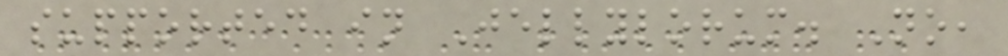supported in Jellylorum. No,
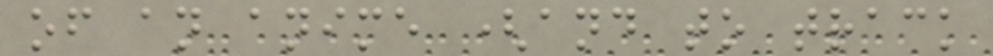of an anime (and to track
